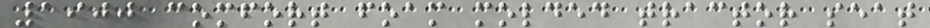1900 comfort foam molded tractor seat
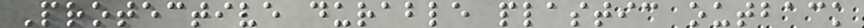Protective durable plastic outback
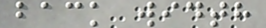back width
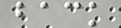back
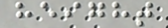height
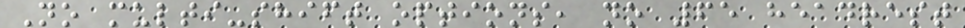No multi-shift options, no 65 headrest
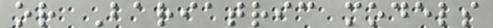or Bariatric models
